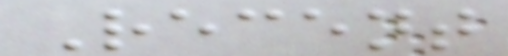Recent
